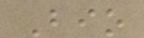Bio
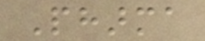Pharma
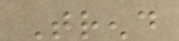Trend
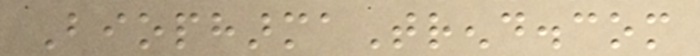BiopharmaTrend.com
